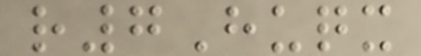r7Huqx
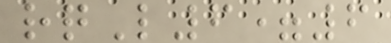rqL6=6
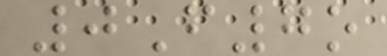0F7o
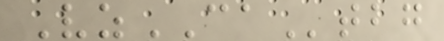VzCAtbg
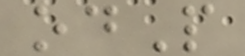odP
